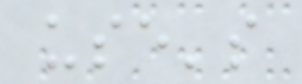use's
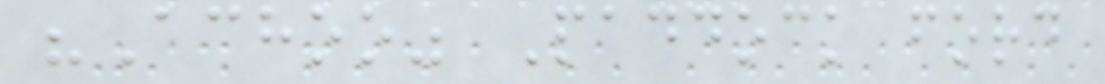"Achoo" Paddock ford
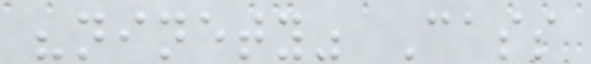"ninety" Cass
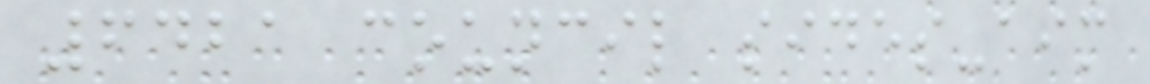6421 council sides-aim
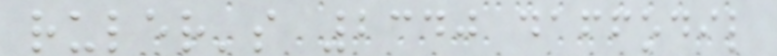ruler's 2340 daffodil
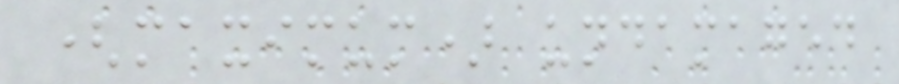(maximum) undamaged
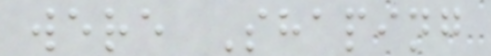were Shaping
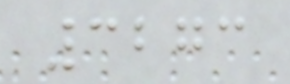3273
